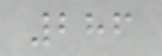286
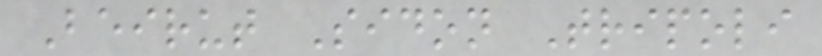Beirut Sidon Tripoli
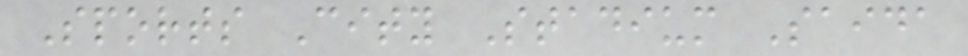Sports City Stadium Saida
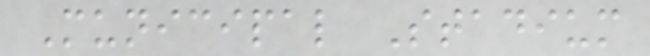Municipal Stadium
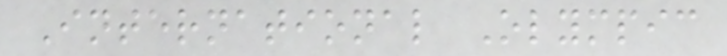International Olympic
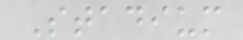Stadium
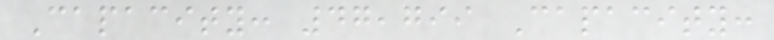Capacity: 47,799 Capacity:
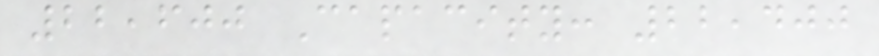22,600 Capacity: 22,400
